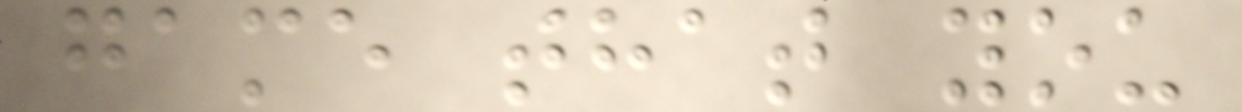game that you
